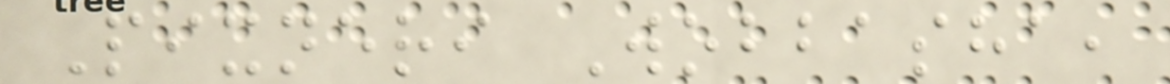Pixneri Wobbasha,
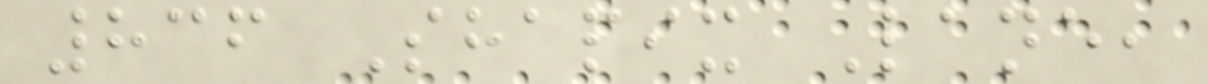836 Shapix Lane,
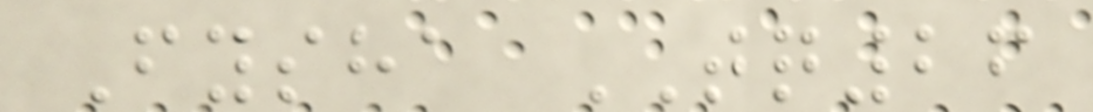Fysha TQ26
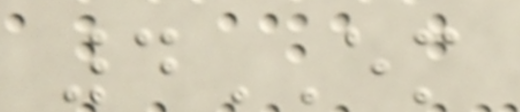4EM
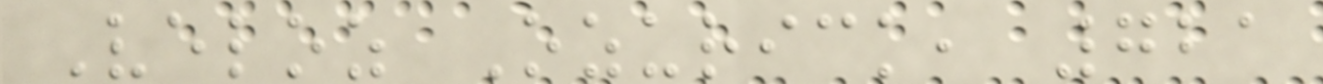Veloz Ozurick, 721
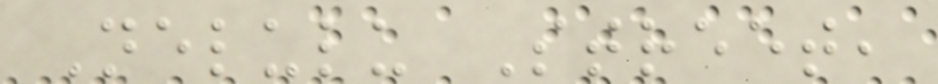Nelulu Street,
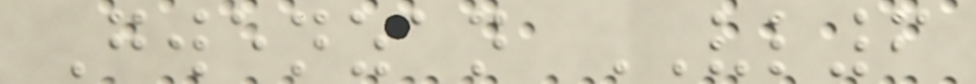Gwenzan VL6
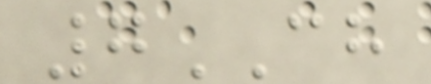7CH
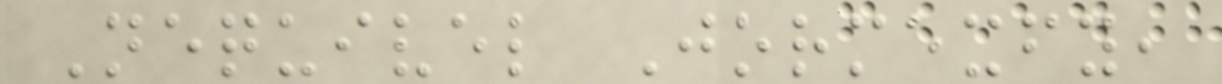Nequivel Jormexfy,
